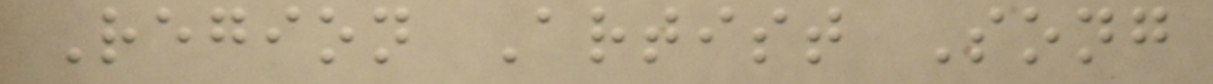Region Artist Song
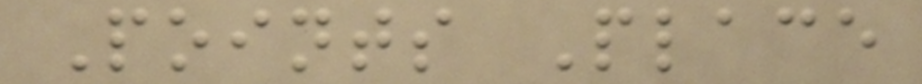Points Place
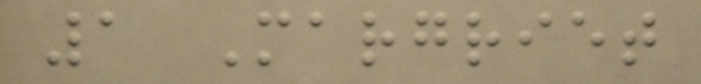1 Margriet
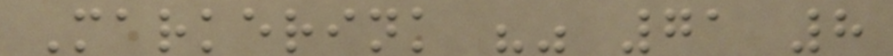Markerink "" 71 8
